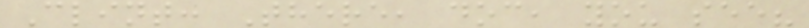Clint: There, doc, you see?
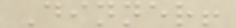Dinner!
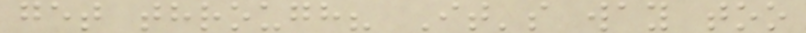get through? It's way too
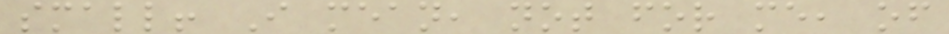small! I mean, not for me, of
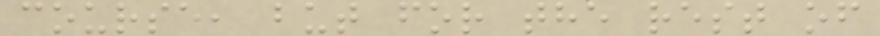course, but for the rest of
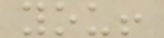you!
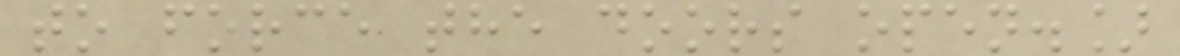to force the doors open.]
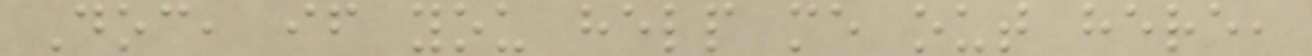Doc, if you help me out here,
